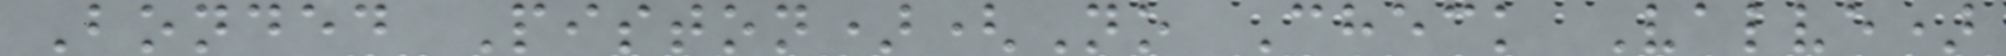Bonded Piston)(No Check Valve)
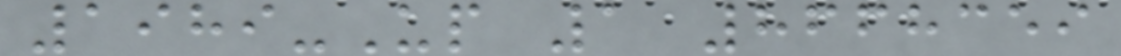1989-Up 1 8668359
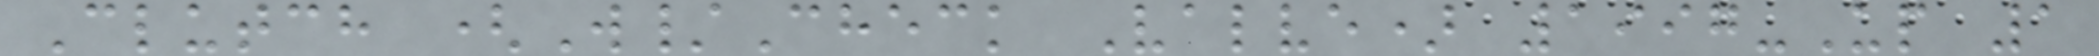Clutch (W/Check Valve) 1997-Up 1
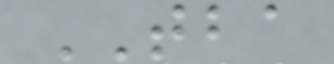TBA
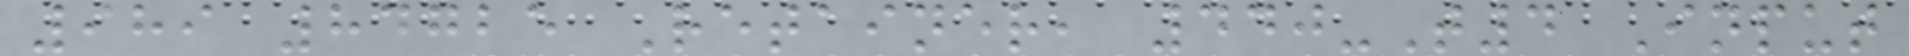989 84725 Retainer, 440-T4 Input
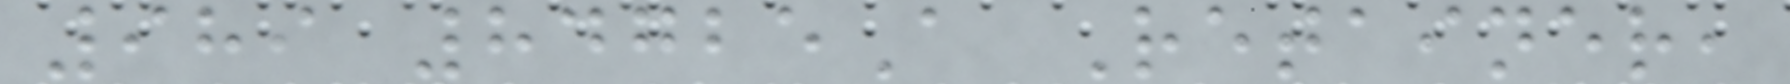989 84725A Retainer,
